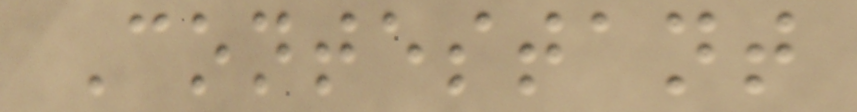Contestant
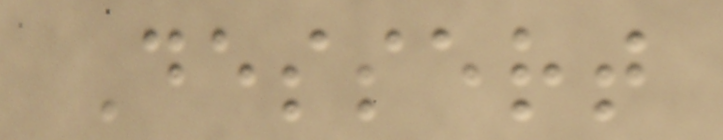Dessert
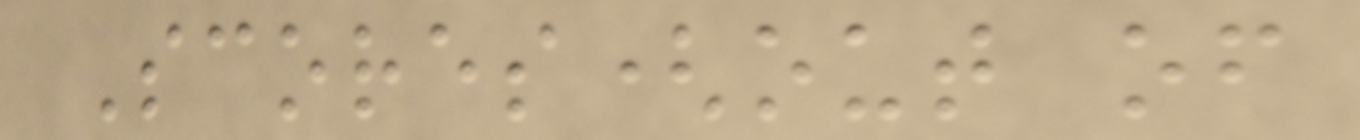Scores(out of
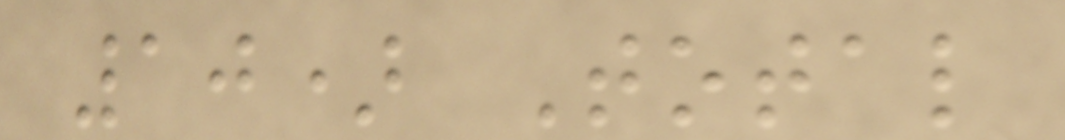10) Total
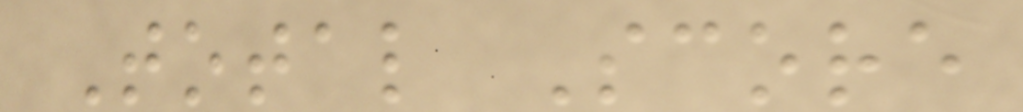Total Score
